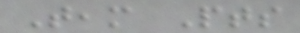Team Pts
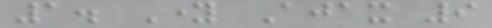1. Young Ajax 9
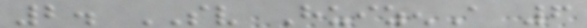2. SV HuizenA 6
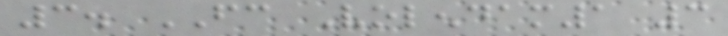3. FC Volendam1 3
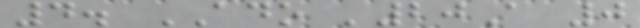4. ADO '20A 0
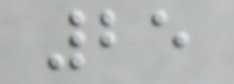25
